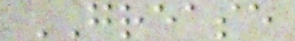GREASE
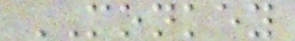MONKEY
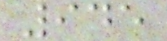945
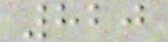820
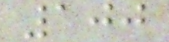100
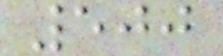500
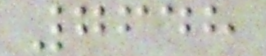7648
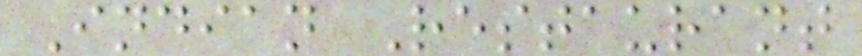Indian Restaurant
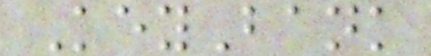KeyBank
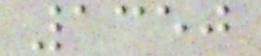1350
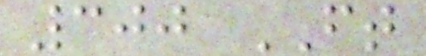300 FT
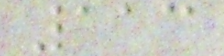113
